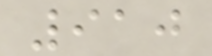910
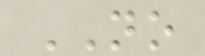NO
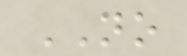NO
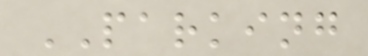PARKING
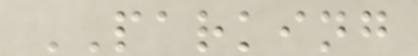PARKING
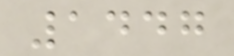1447
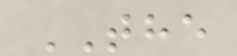THE
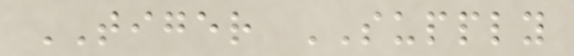TIGER SUPPLY
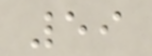59
